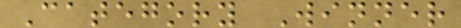Category Winner
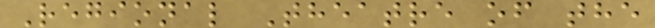Regional Theatre of the
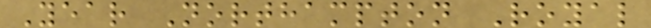Year Northampton Royal
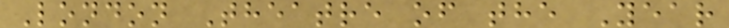London Theatre of the Year
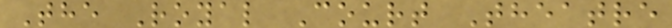The Royal Court Theatre
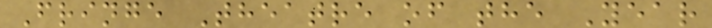Fringe Theatre of the Year
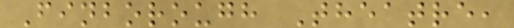Finborough Theatre,
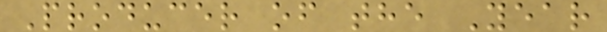Producer of the Year
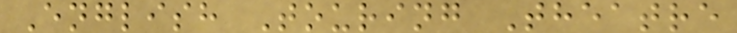English Touring Theatre
